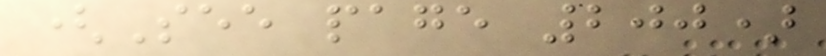(See page 200)
